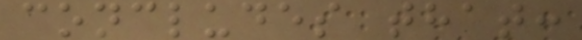concludes that:
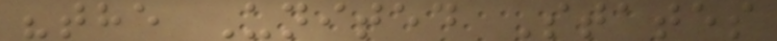"the United States
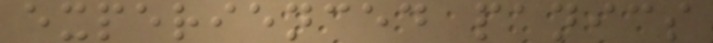experienced panics
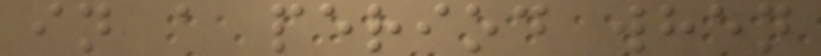in a period when
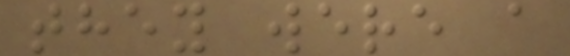they were a
